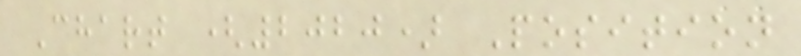Chart (2020) Position
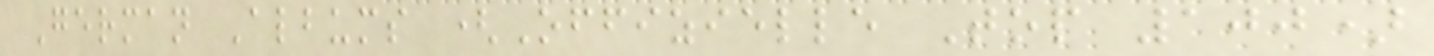German Albums (Offizielle Top 100)
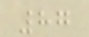87
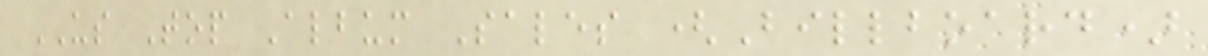US Top Album Sales (Billboard)
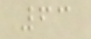63
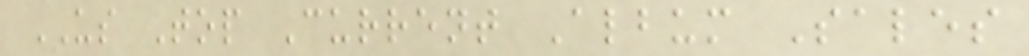US Top Current Album Sales
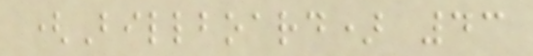(Billboard) 43
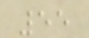55
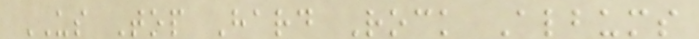US Top Hard Rock Albums
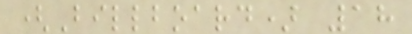(Billboard) 18
